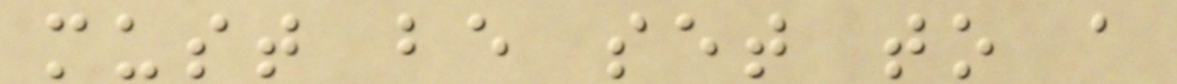must be set to a
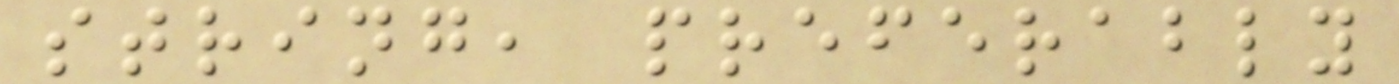string, preferably
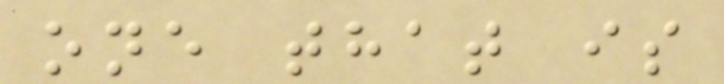one that is
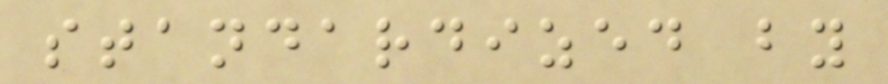standardized by
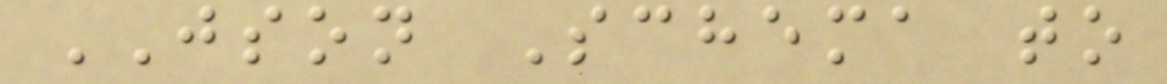JSON Schema to
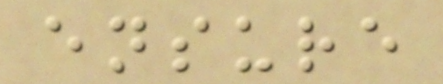ensure
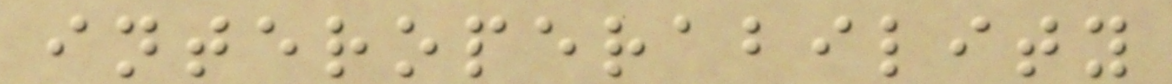interoperability
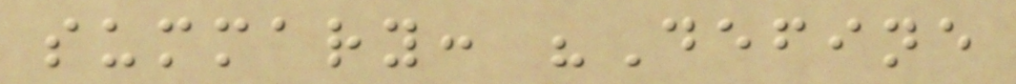summary: "Define
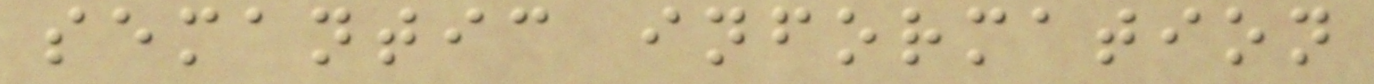semantic information
